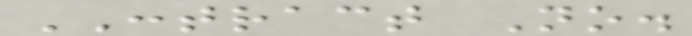CONTRACT No.
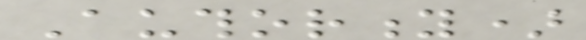Authority)
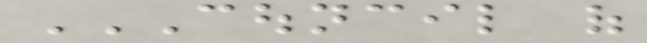COUNCIL OF
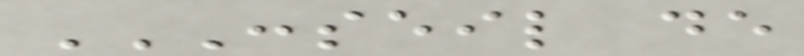CONSEIL DE
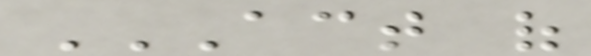ACT OF
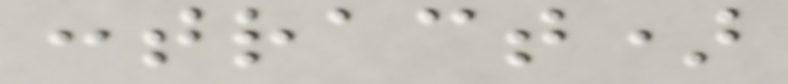contract)
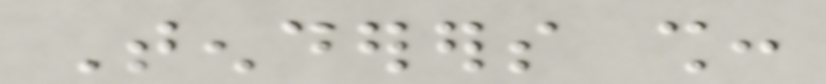Tenderers shall:
